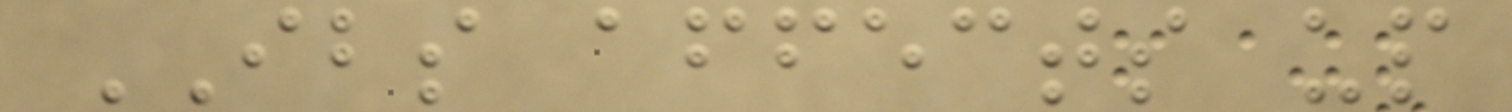IBS affects up
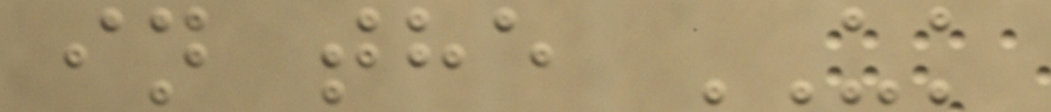in the UK
